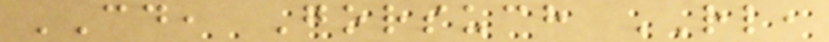CD, Gorsuch RL,
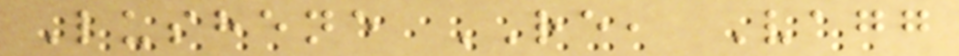Lushene RE, Vagg
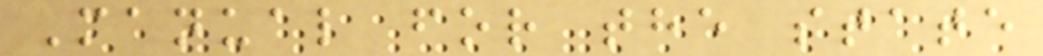Manual for the state
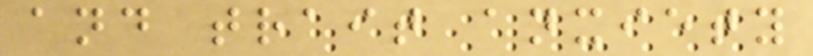and trait anxiety
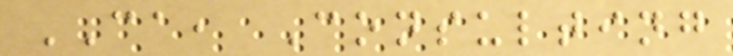CA, Consulting
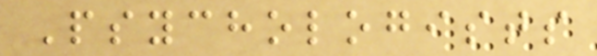Psychologists
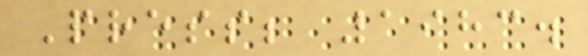Press; 1983.
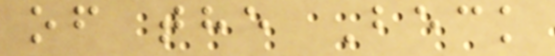of the Beck
